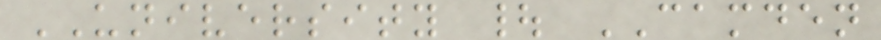UNIVERSITY | CAMDEN
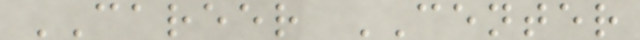CAREER CENTER
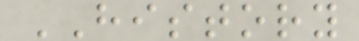HISTORY
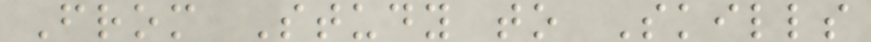From Study to Skills
